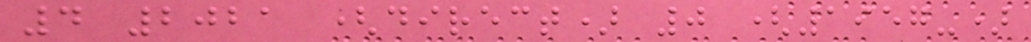4 2021 (direct) 0 (1957-)
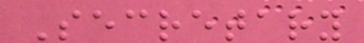Secretary
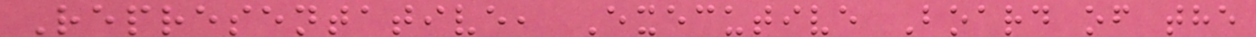Representative, Executive Board of the
